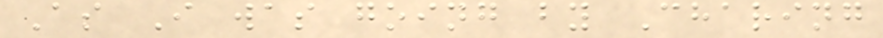As I was going by Charing
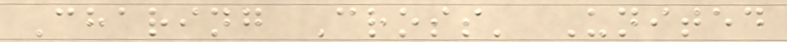Charing Cross' United
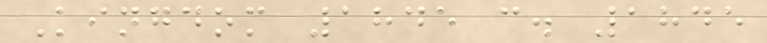Kingdom 1845 c. 1845
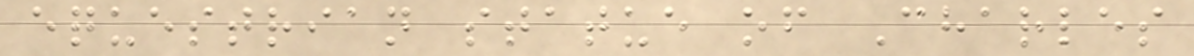equestrian statue of Charles
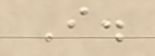I.
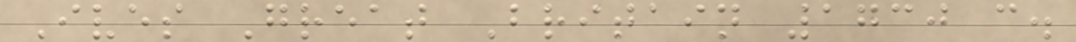Ives Great Britain 1730 c.
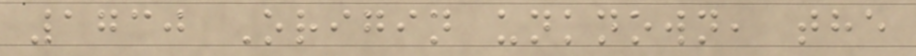1730 Origin unknown, the
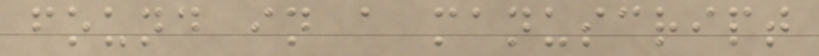found in a manuscript
